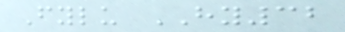Fylu HY32
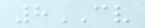8CV
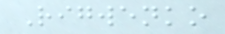Rigwenko
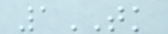1TK
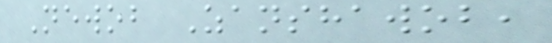Newob Zanshawob,
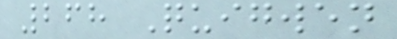268 Quigwen
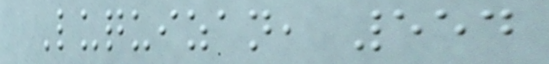Luquizan, 554
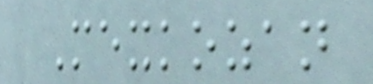Mexkozan
